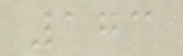173
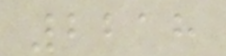2218
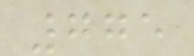775
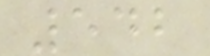542
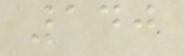140
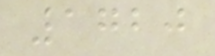1720
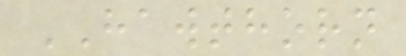HAWTHORN
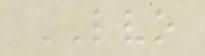LVO
